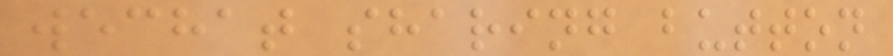wechat sharing button
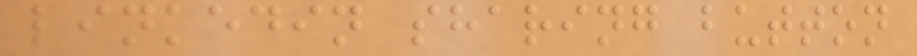linkedin sharing button
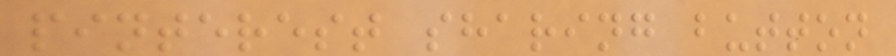pinterest sharing button
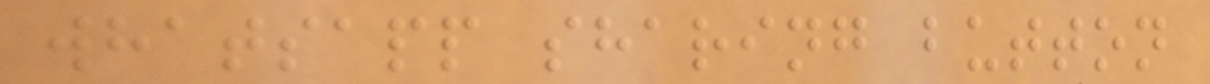whatsapp sharing button
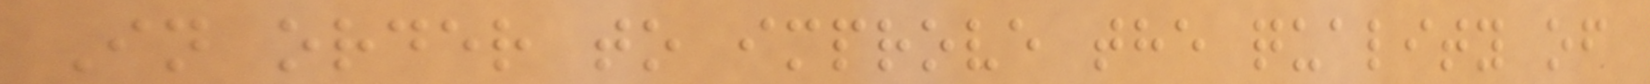In order to improve the quality of
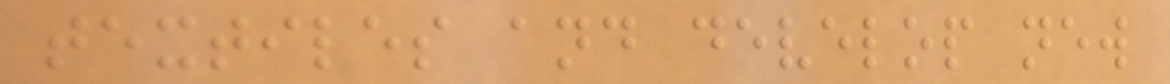textiles and develop new
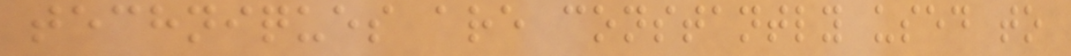techniques are constantly used to
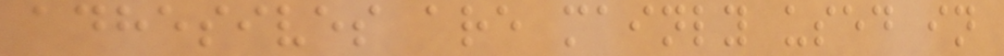adhesives are mainly used in
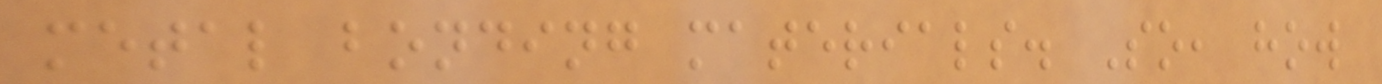metal bonding materials. So, how
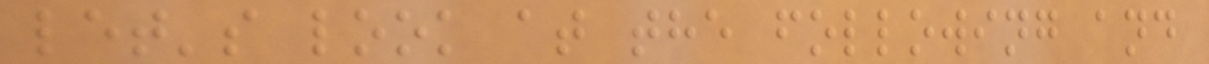let's look at the following and
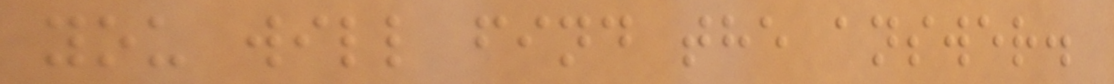you will find the answer.
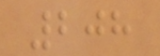208
